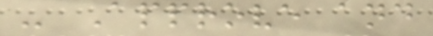- Approve and
